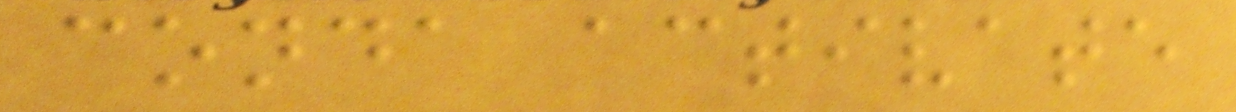conda activate
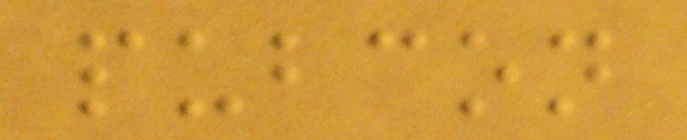pubcon
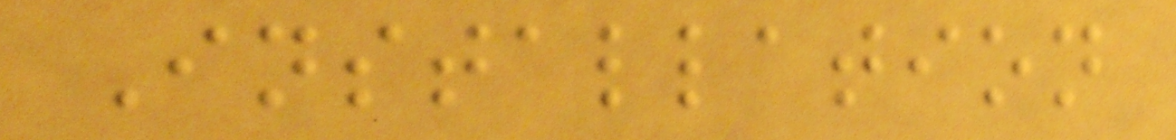Installation
